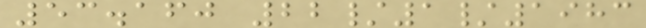53.160 22/1/1983
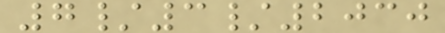7/3/2030
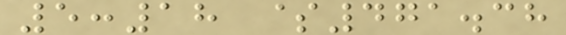5:18 $471.38
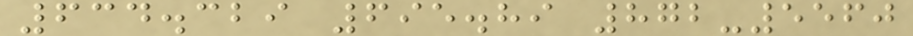634.329 695.89 872-5560
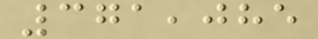371,085
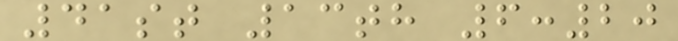41st 13th 6:20
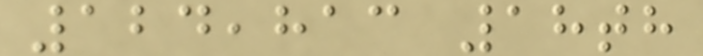124,813 18th
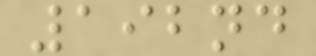192nd
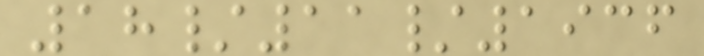18/11/1936
